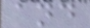and
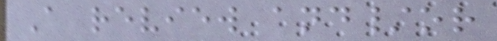A review and/or
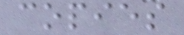copies
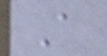A
